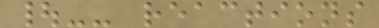|-- reactions
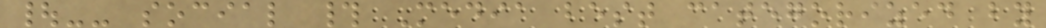|-- social # Media best categorized by
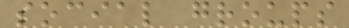social groups
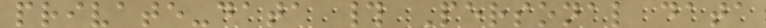private-data # Personal data
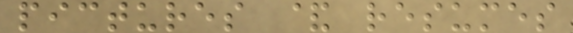pictures & resumes
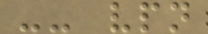-- vpn
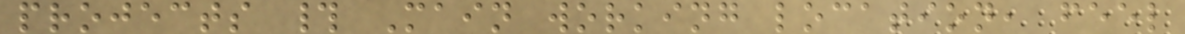projects # Main working location, feel
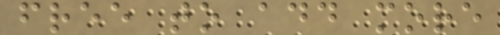free to add more
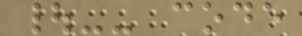|-- code
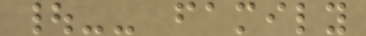|-- family
